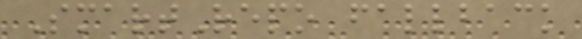SmartRepo fallback
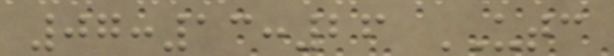07:13:26 UTC
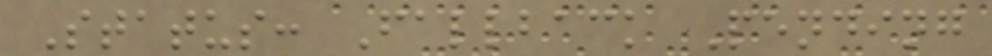Status: Fallback Pending
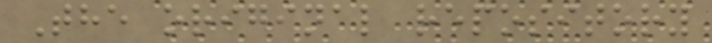The original repository
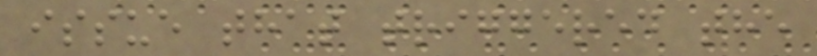issue that triggered the
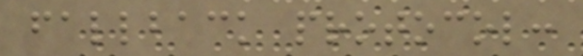fallback protocol:
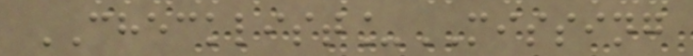CHECKLIST_MISSING
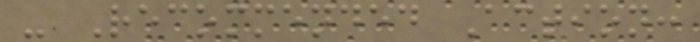- Recommended Action:
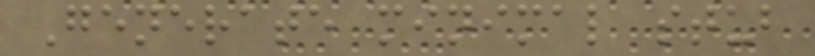Generate minimal stub
